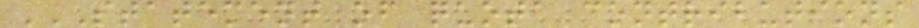STATEMENT OF QUOTA CONTRIBUTIONS
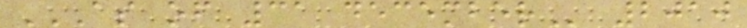AS OF 31 DECEMBER 2010
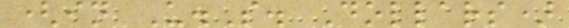(in U.S. Dollars)
